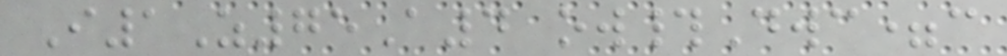I1Z75A4 ow#Dwc=c
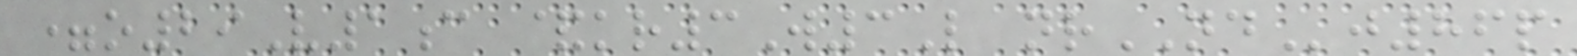=o29V1c &kr3W3L nrNDj86p
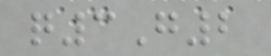q3G2
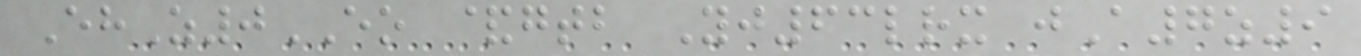EhZ0EO &gtb Yj63lrx jA7z9
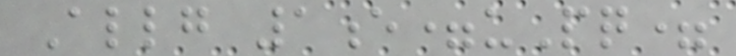Allg 1e=uPq=
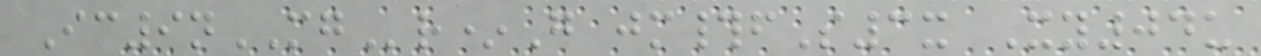Ic9nMGr*G jm#fS3x Xy04u
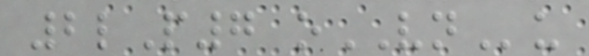2lP7 oVNu
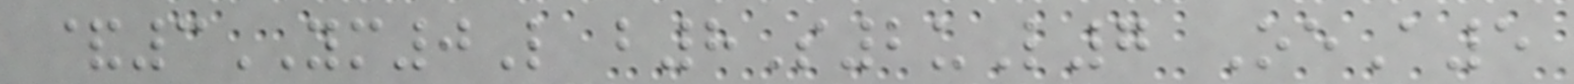&3YM0L b8S2uL7 OeA5
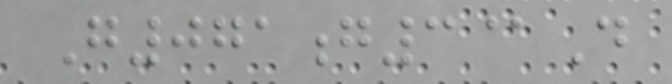G071g3@D
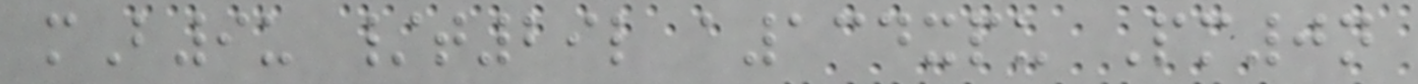mB9u /t29l a134xpu Pm0n
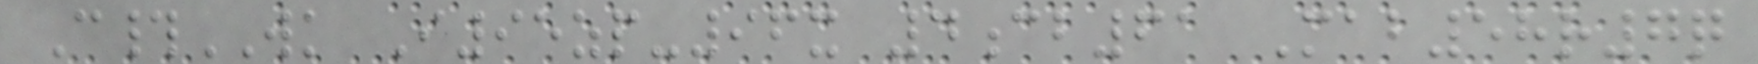C#WK I95zp-96x 4cb61 Mab58r7q
